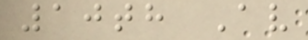10th Av
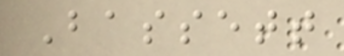Bassett
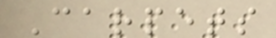Carpets
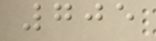705
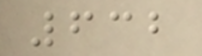632
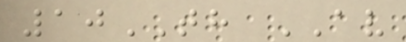10TH AV
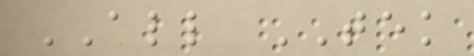ALL TEK
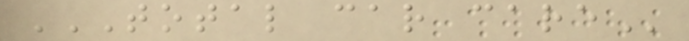TOTAL CAR CARE
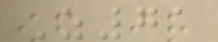Z71
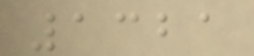1321
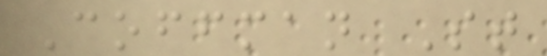Coffman St
